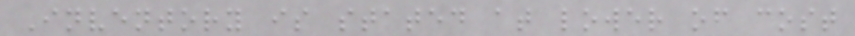Inventory is stated at lower of cost
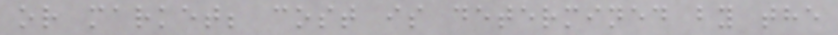or market; cost is determined by the
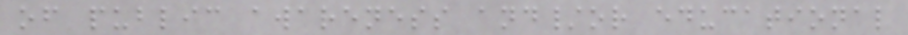of public awareness and/or educational
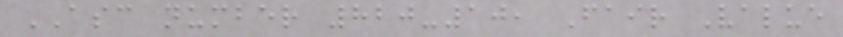ASC number 820-10, Fair Value
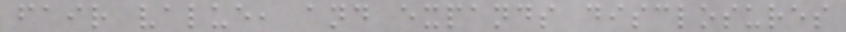fair value, and expands disclosures
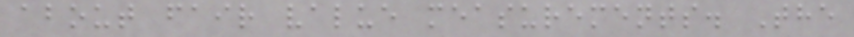about fair value measurements. The
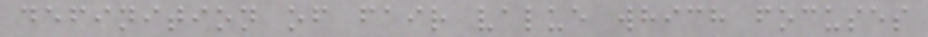definition of fair value which focuses
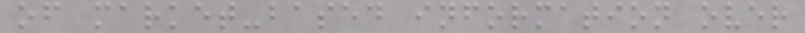of market-based information over
